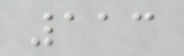113
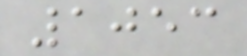1053
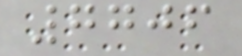7706
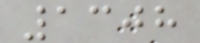1308
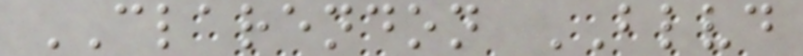CLARENDON BLVD
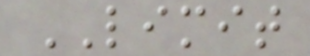LIMIT
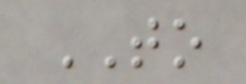TO
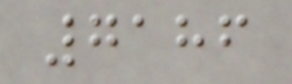7186
